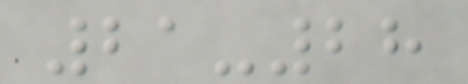21-28
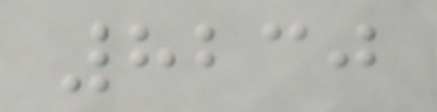8230
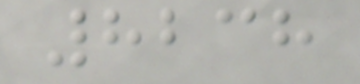8238
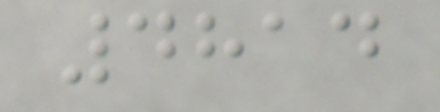4814
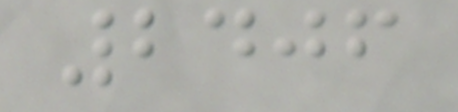2406
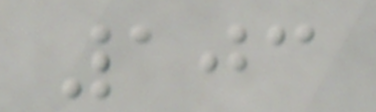103
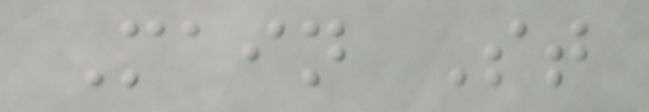Main St
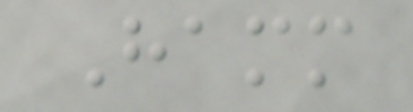Hamm
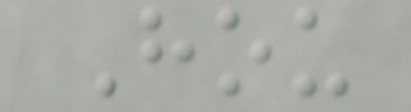Hou
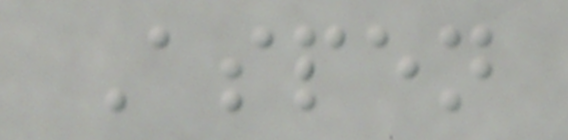Aspen
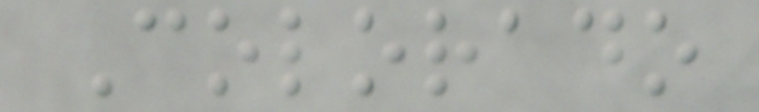Colorado
